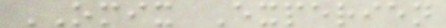OMIX Experien
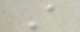A
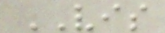VIS
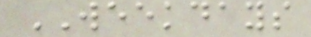WEEKDAYS
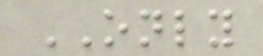ONLY
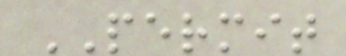PERMIT
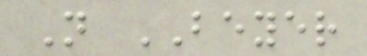N BEYER
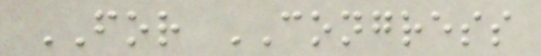FOR CONGRESS
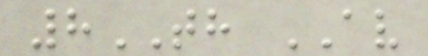8TH AV
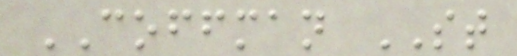COFFMAN ST
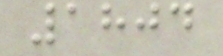1804
